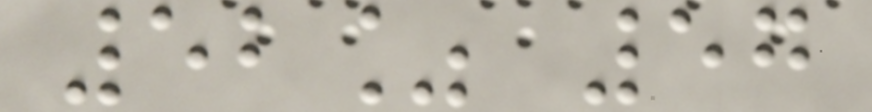52% 57
